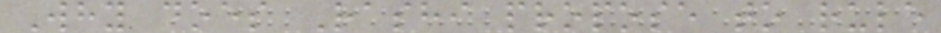Why does Rashi propose to rule
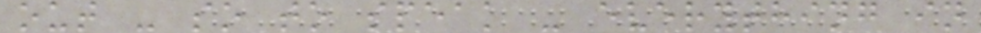out - so to speak - everything in
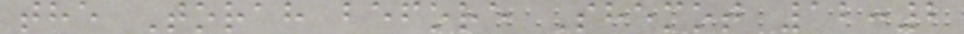the Torah before Shemot 12:2
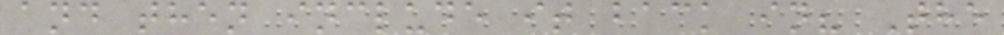and then include it back in? The
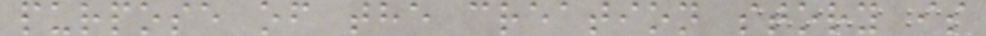purpose of the creation story is
